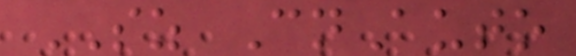SZ CnAuto
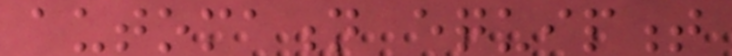automation equipment
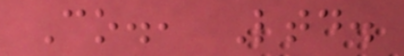Co., Ltd.
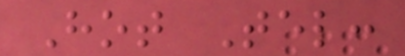Hot Tel:
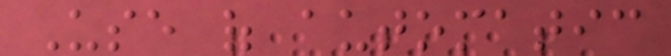Use of automatic
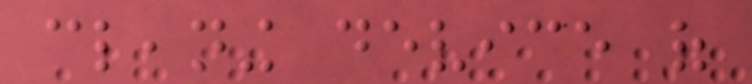cleaning device of
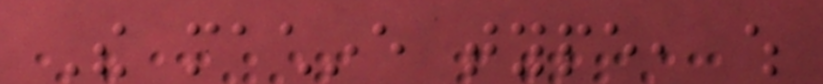The machine type, which
